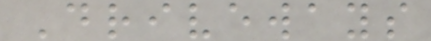Driveways
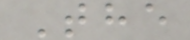The
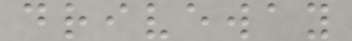driveway
